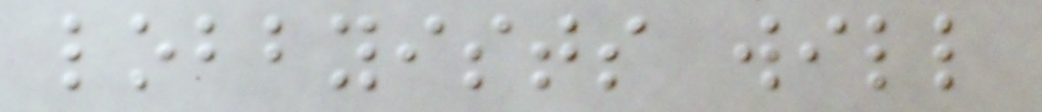lobbyists will
